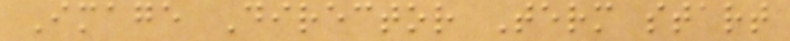Image Director Term start
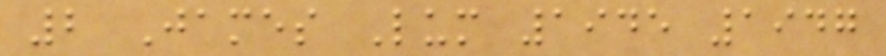2 James Lum 1945 1947
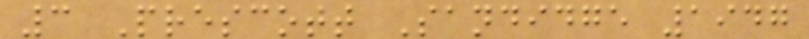3 Prescott Sandidge 1947
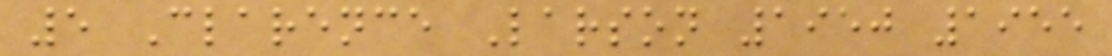5 Clarence Larson 1950 1955
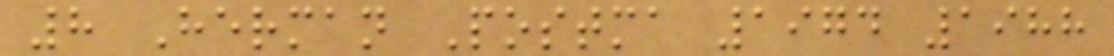8 Herman Postma 1974 1988
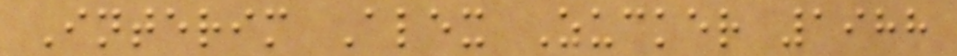Interim Alex Zucker 1988
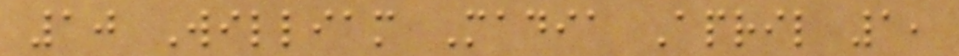10 William Madia April 1,
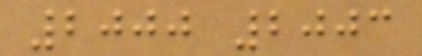2000 2003
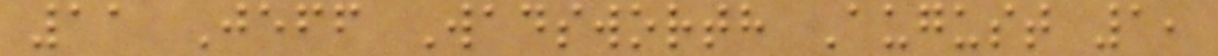11 Jeff Wadsworth August 1,
